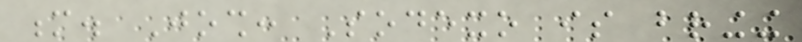m. Josh: Sodexo is bringing
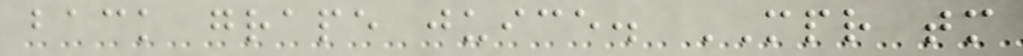back grape juice. MPR tomorrow
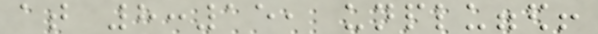at 8:15, unplugged!
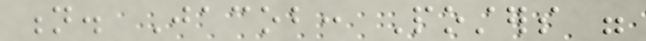n. Jacob: Posters were
